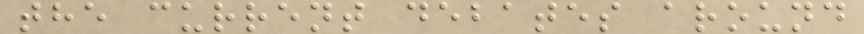the current debates around
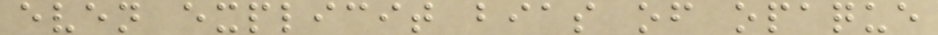even explicit bias of opaque
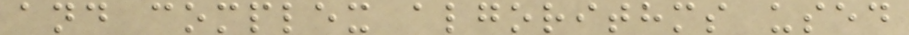and complex algorithms used
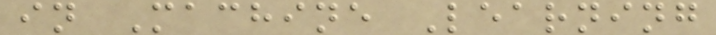in Machine Learning
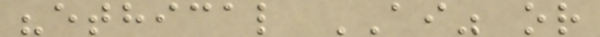"ethical AI" or
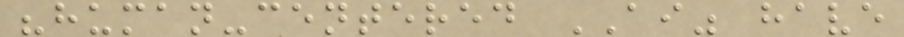"human-centered AI" have
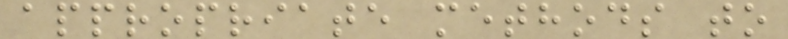appropriate methods to
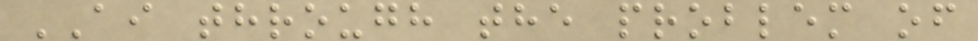AI through the problem of
